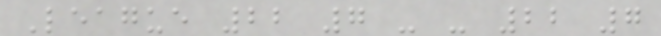League 22 7 - - 22 7
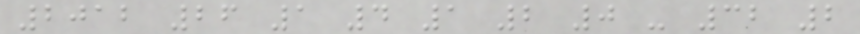2012 26 1 4 1 2 0 - 32 2
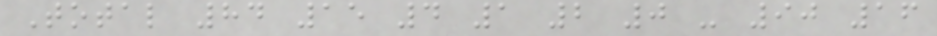Total 84 15 4 1 2 0 - 90 16
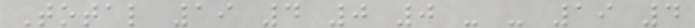Total 19 4 0 0 - - 19 4
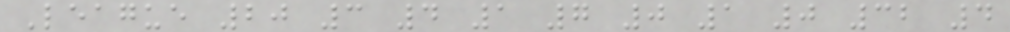League 20 3 4 1 7 0 1 0 32 4
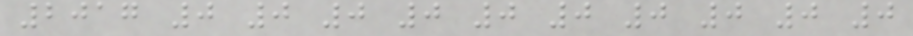2017 0 0 0 0 0 0 0 0 0 0
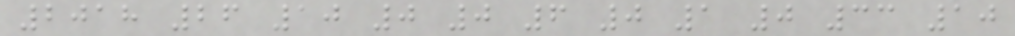2018 26 10 0 0 6 0 1 0 33 10
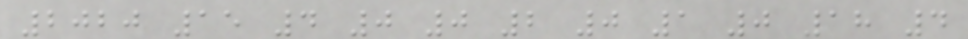2020 15 4 0 0 2 0 1 0 18 4
